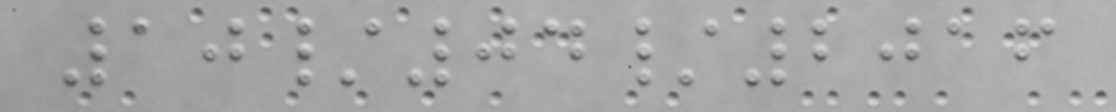10/04/2016
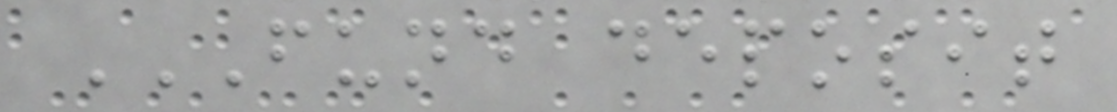FUND DEPOSIT
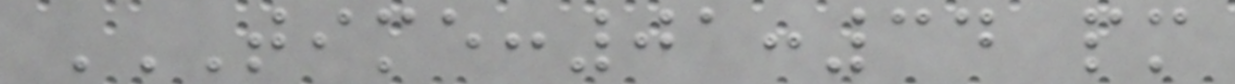TIME:01:34 PM
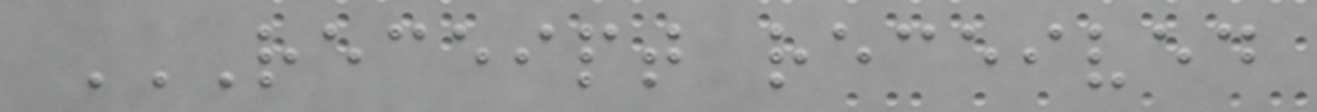RECEIPT RECEIVED
